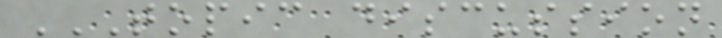TOPIC DISCUSSION
